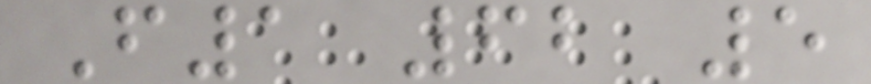F1 62 5
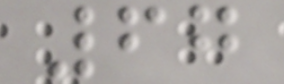67
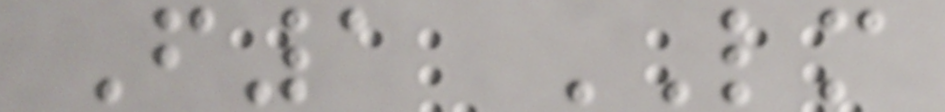F1 LM
